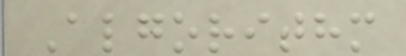Algorithm
